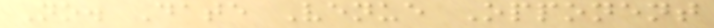No. Date Venue Opponent
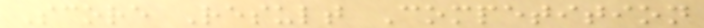Score Result Competition
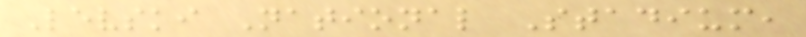Levski National Stadium,
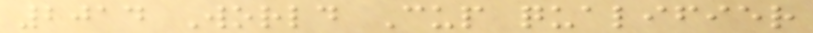2014 World Cup qualifier
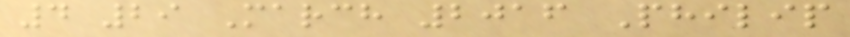4 29 March 2016 Philip
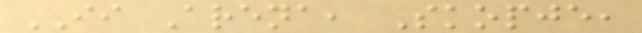II Arena, Skopje,
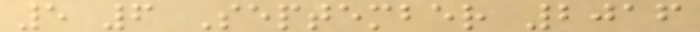5 6 September 2016
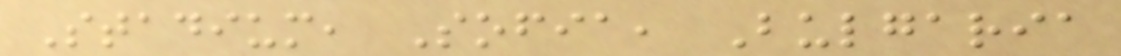Stadium, Sofia, Bulgaria
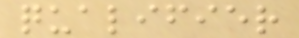qualifier
